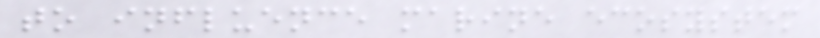to influence marine ecosystem
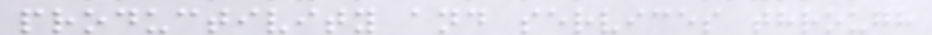productivity and services through
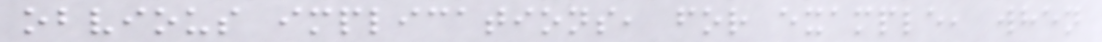obvious implications, for example, when
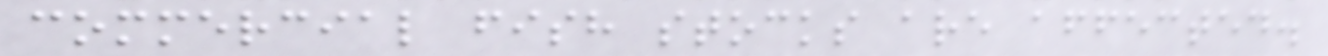commercial fish stocks are affected.
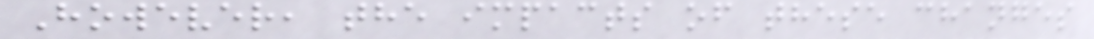However, the impacts of these changes
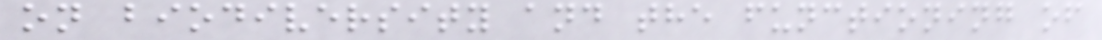on biodiversity and the functioning of
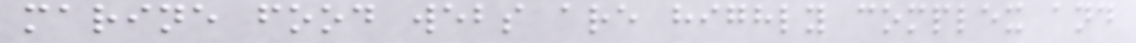marine food webs are highly complex and
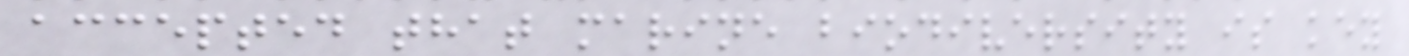accepted that marine biodiversity is key
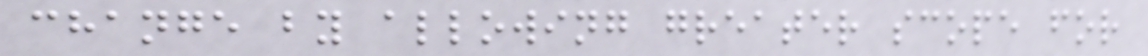change by allowing greater scope for
